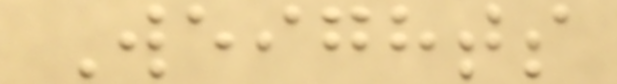Weights
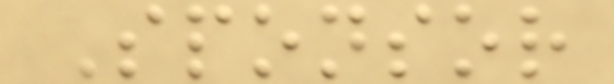Sponsor
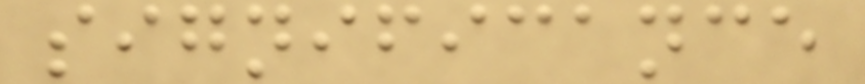significance
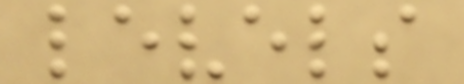levels
